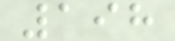198
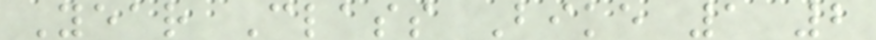Year Class Bike 1 2
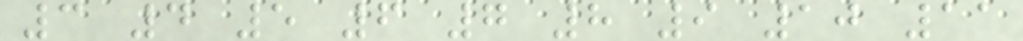3 4 5 6 7 8 9 10 11
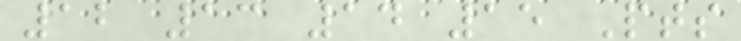12 13 14 15 Pts
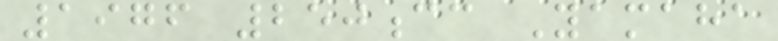1976 250cc Yamaha
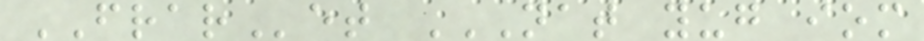FRARet NAT YUG IOM
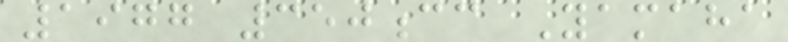1977 350cc Yamaha
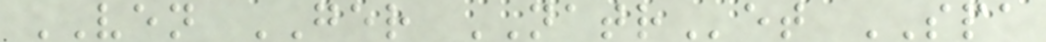VEN GER NATRet SPA
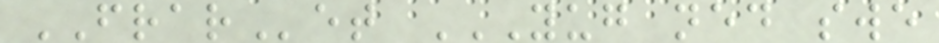FRARet YUG NED SWE
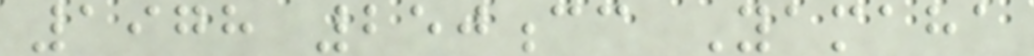1978 250cc Yamaha
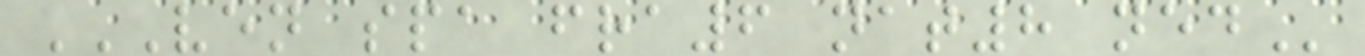VEN SPA FRA6 NAT8 NED
